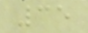35
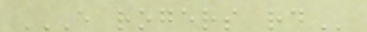E ROGERS RD
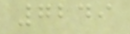7249
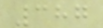387
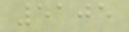5105
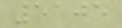5105
